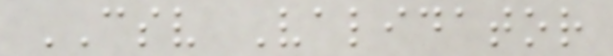CSV Validator
